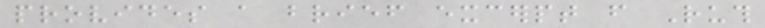provides a brief excerpt from Ruth
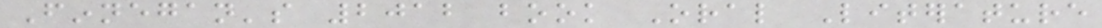Finnegan's 2012 book Oral Literature
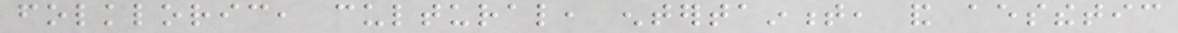folkloric, cultural, entertainment, and aesthetic
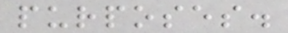purposes.
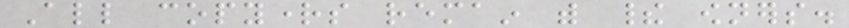All copyrights remain with their owners.
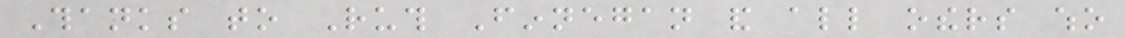Thanks to Ruth Finnegan and all others who
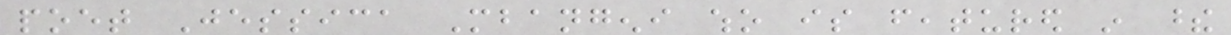poet Jessica Mbangeni who is featured in these
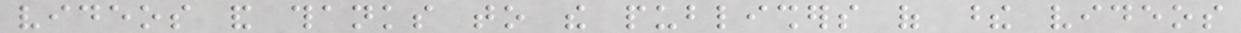videos and thanks to the publishers of these videos
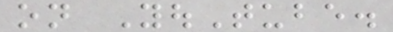on YouTube.
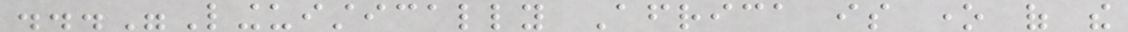..."Linguistically Africa is one of the
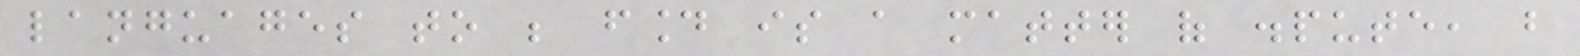languages to be found is a matter of dispute, but
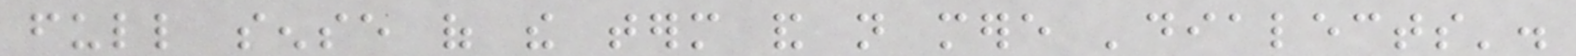full sense of the term and not mere 'dialects'.
